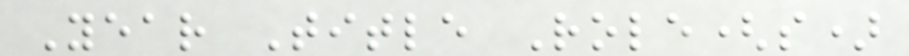Year Title Role(s)
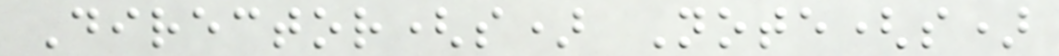Director(s) Note(s)
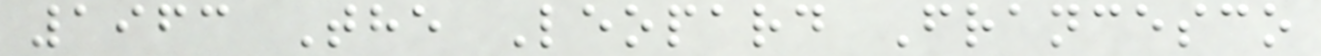1963 The Leopard Francesco
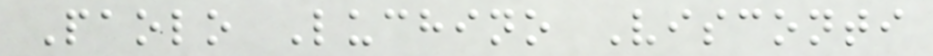Paolo Luchino Visconti
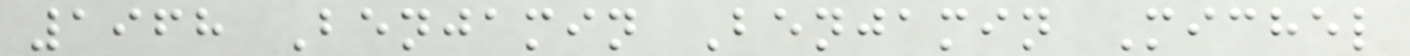1968 Benjamin Benjamin Michel
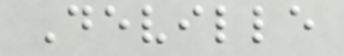Deville
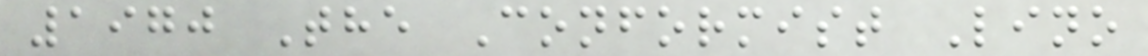1970 The Conformist Lino
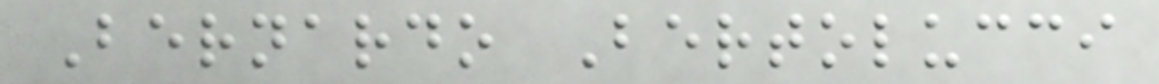Bernardo Bertolucci
